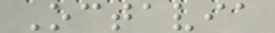Octavia
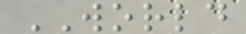WORLD
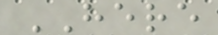HERE
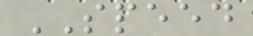SPEED
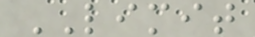LIMIT
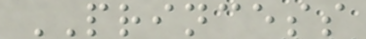PRINCESS
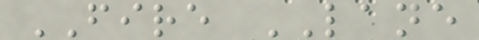FIRE LANE
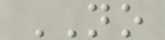NO
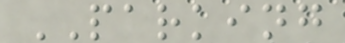PARKING
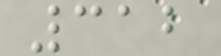312
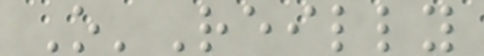O'Reilly
